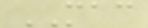MAC
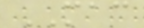MAC
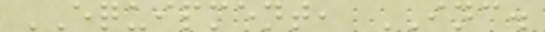EQUIPMENT, INC.
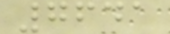7641
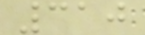310
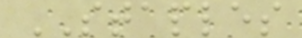STAPLES
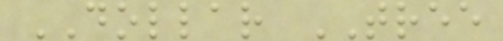DOLLAR TREE
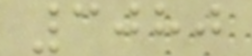3080
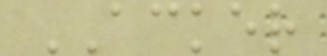ACKER
